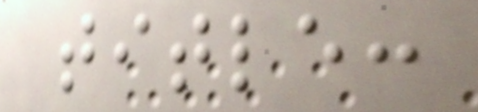title:
